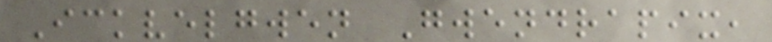Ickvelgwen Gwendrapix,
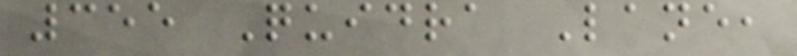355 Quidra Lane,
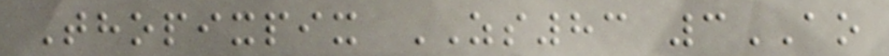Thopixpix ZS83 3AO
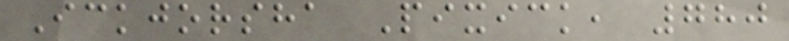Ickjorsha Pixick, 780
